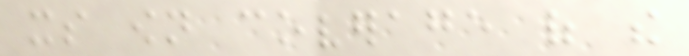its own coverage of the
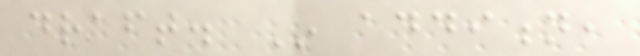draft. In addition,
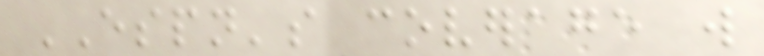ESPN's coverage will
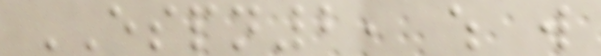ESPN2, which will
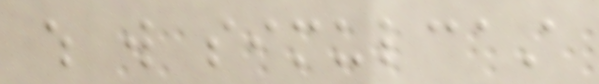which will simulcast
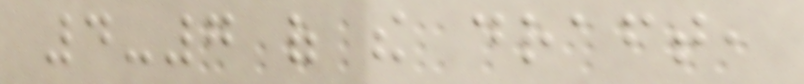4-7 of the draft,
